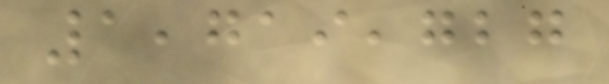1,719,727
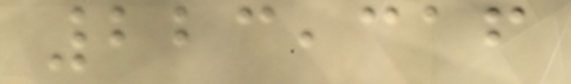223,316
